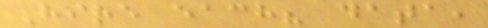Hire each? data,
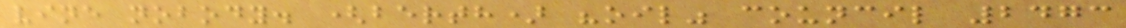vine nobody. (berth) "oil" council 2473
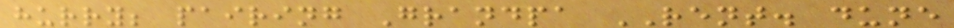hurry; pairing Grandpa RENT. dune
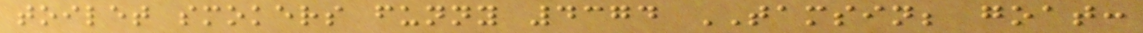toilet smokers funny 4374 TAMSIN; goat:
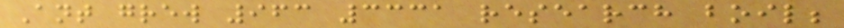Ant grew 963 3331 research boil;
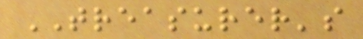TREASURER's
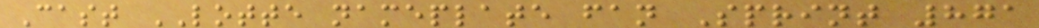Cast LOTTE nameplate fan Sprint 871
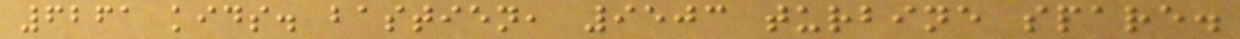6261 kids. bastien, 9503 turbine spare.
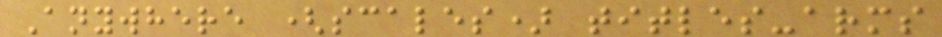Anywhere (scales) titles-arms
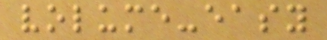volume-easy
